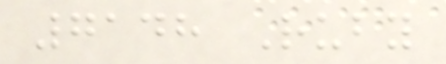7148 Ruby
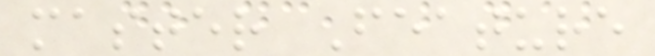master Feature
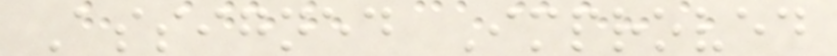Assigned Improved
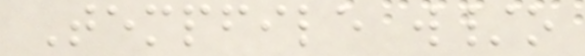Tempfile w/o
